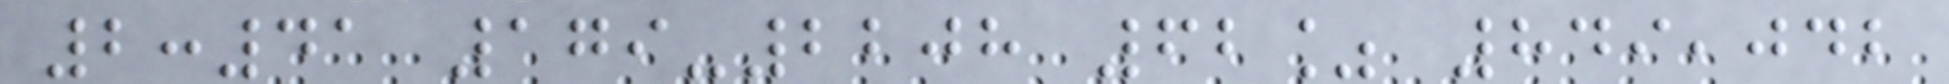2:41 179-2208 62% 849,042
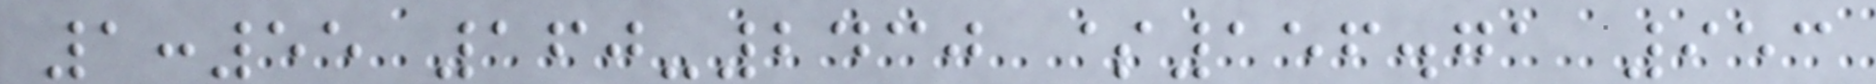1:55 160-2430 $156.71 953
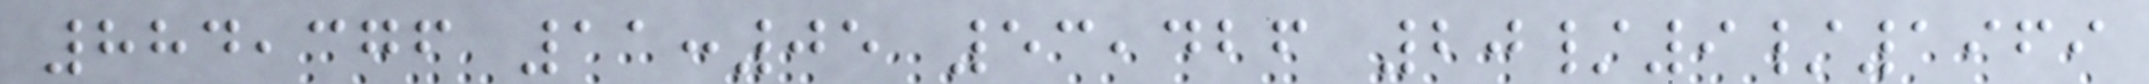884,376 11:05 53,426 20/9/1969
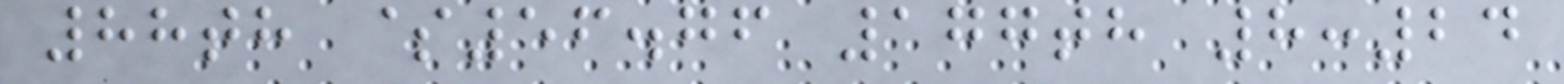88th $56.76 177th 8:24
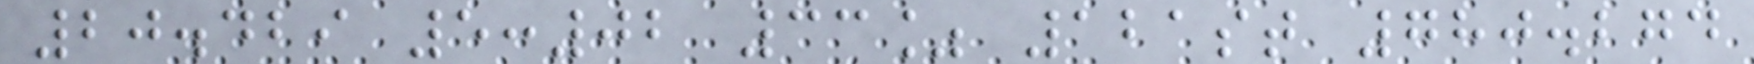20.429 5:02 33% 121st 780.274
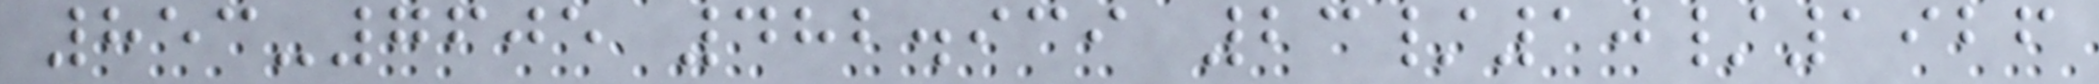853-7605 482.939 23/10/1926
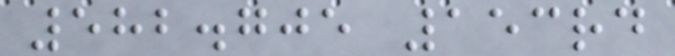582.705 153rd
